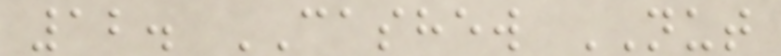12. CASHEW NUT
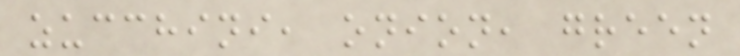zucchini, onion, green
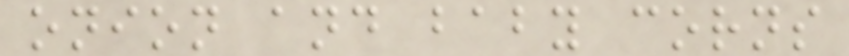onion and baby corns
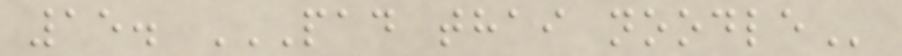15. PAD THAI NOODLE
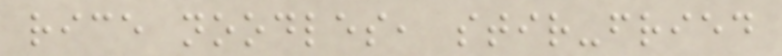rice noodles, stir-fried
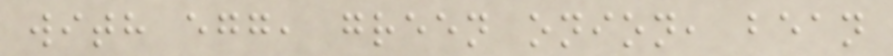with egg, green onion, bean
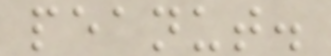peanut.
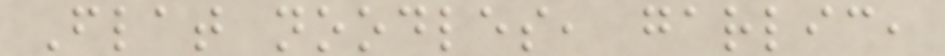Flat noodles, garlic,
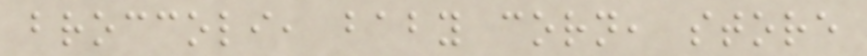broccoli, baby corn, store
